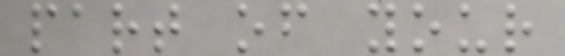part of your
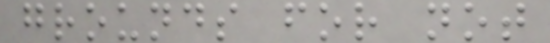grounds for not
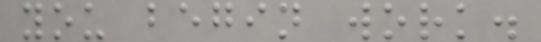you begin work.
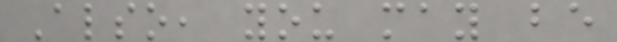Also, you may be
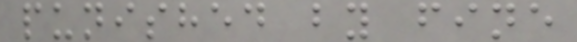punished by fine
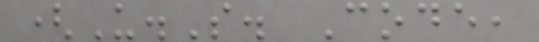(U.S. Code,
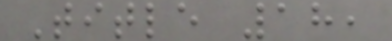Title 18,
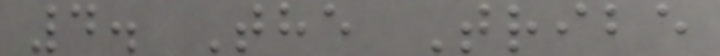4. The Tribe
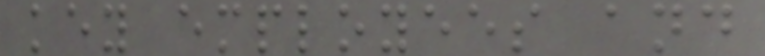key employees and
